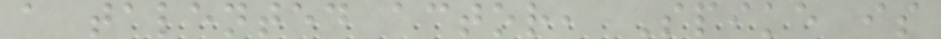a talented actor, Spike is
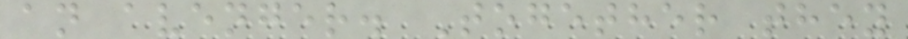an avenger. Together they
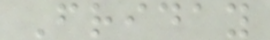Friday
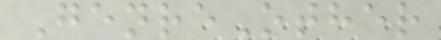GenreOther
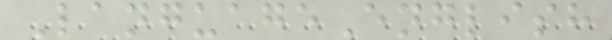LanguageEnglish
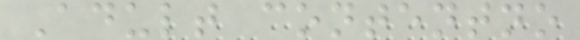Adult contentno
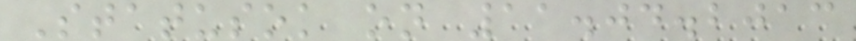Statusok on 11.04.2013
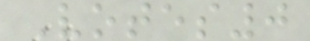Votes0
